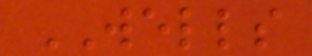WELLS
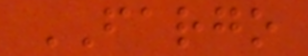FARGO
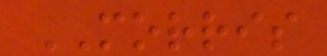MORRIS
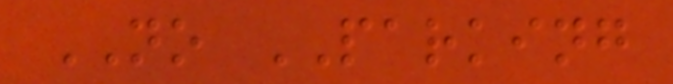NO PARKING
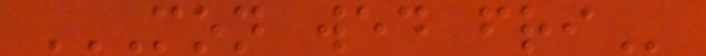MON WED FRI
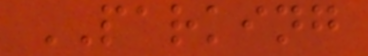PARKING
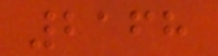2168
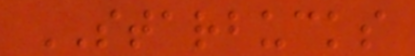STARBUCKS
